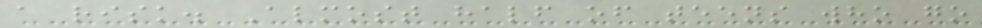a risk. Almost half of teens who go
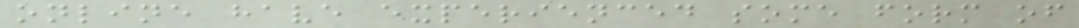online have experienced some form of
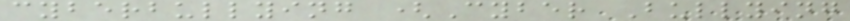cyberbullying (Cyber Bullying
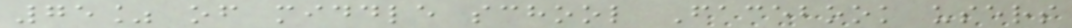75% of middle school Facebook users
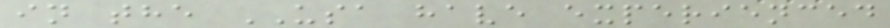in the USA have experienced
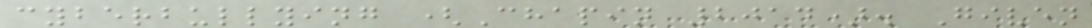cyberbullying (Chapin 2014). Given
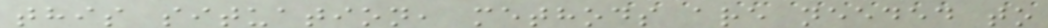this situation, methods are needed to
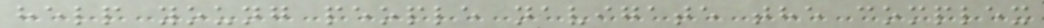help young people navigate the complex
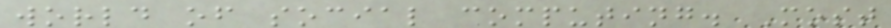world of social computing. Most
